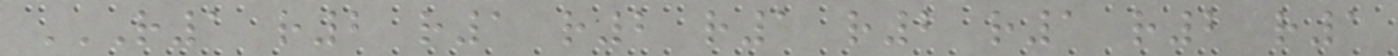R1 R2 R1 R2 R1 R2 R1 R2 R1
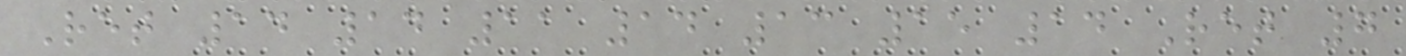Ret 14 14 11 14 13 15 14 Ret 7
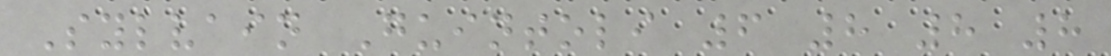Sylvain Guintoli 6 8 8 8
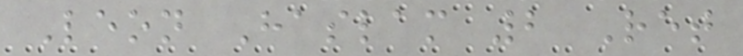Leon Haslam 2 Ret
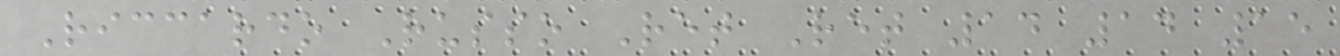Riccardo Russo Ret Ret 14 14 15
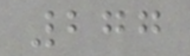277
